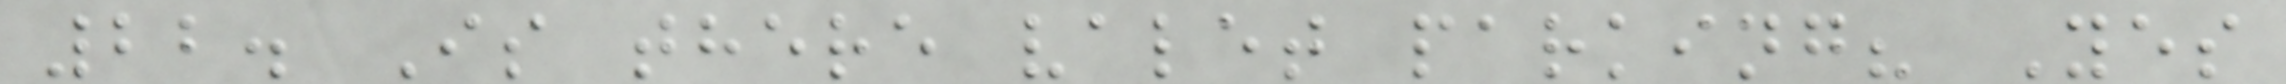22. Is there valet parking? Yes
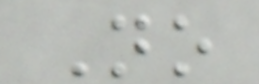No
